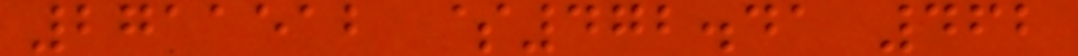2711512 $472.41 462
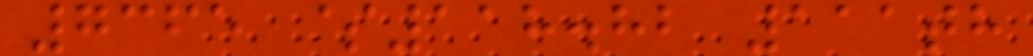7365 $118.82 111th
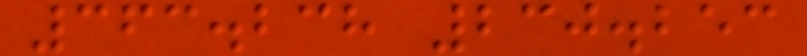363.238 230.253
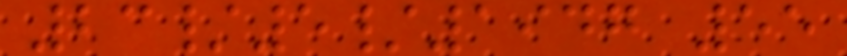23/5/1947 55
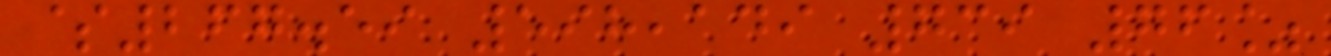$267.59 598,149 739 76%
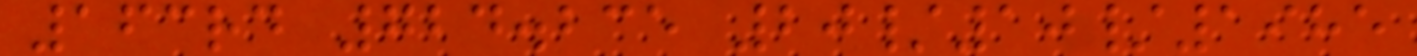163rd 724.235 20/10/1985
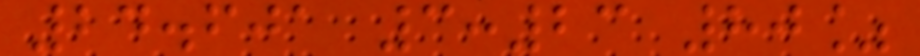24.601 3:23 80%
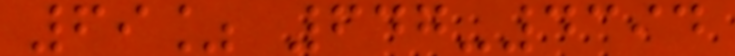69% 647-4394
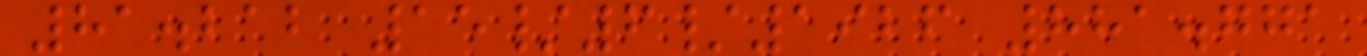81.212 15/6/1926 881.771
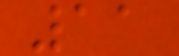11
